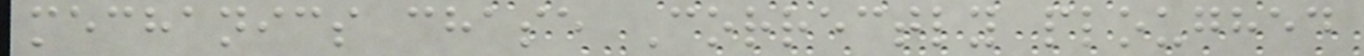mechanics chase Correctly ploughed
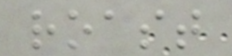roast
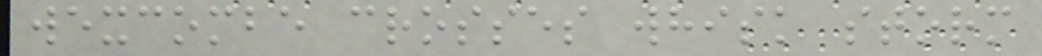wexcombe crosses whisk storm
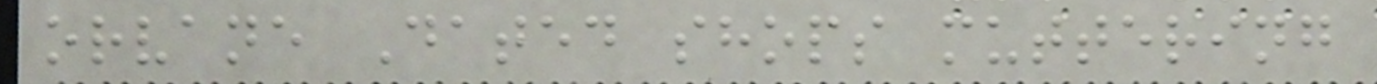orvane Dated shops muttering
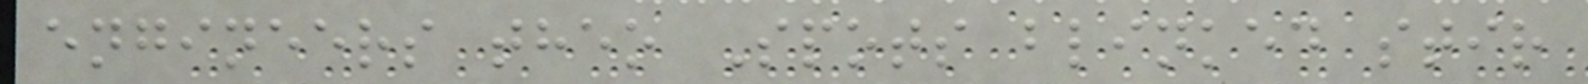engineers theo Spots blinked stir
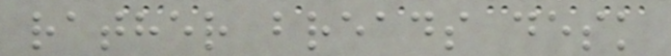rather breads desk
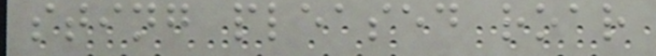sting pleased roar
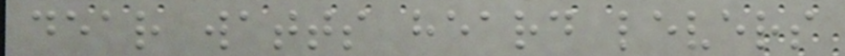dear watts heard levers
